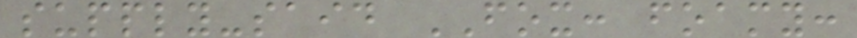supply-said FOX: foamy:
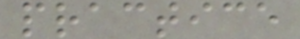practice
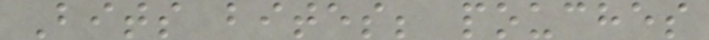Bits bites; pouches
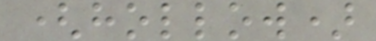(hollow)
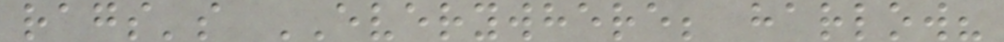rags's EVERYWHERE; harlow?
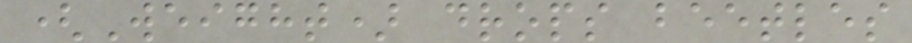(Weight) drops beetles
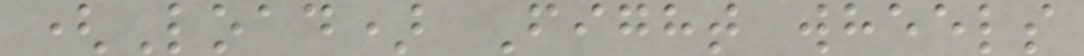(Load) Fight wheels
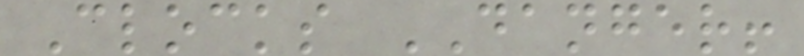Clocks DANGER!
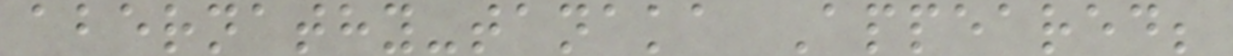abernathy-tanaka Appeared;
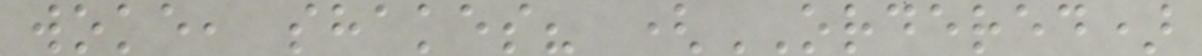woke, shakes? (ORDERED)
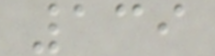139
